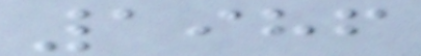1986
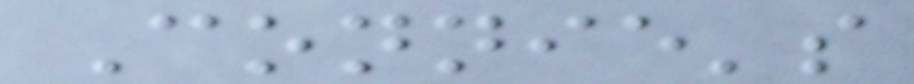Connie's
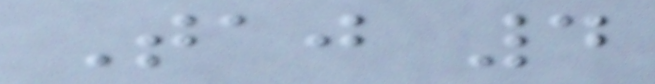Taj 4
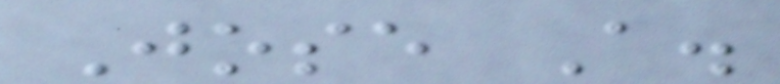Jose A.
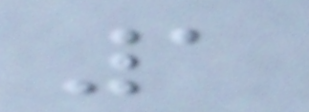1
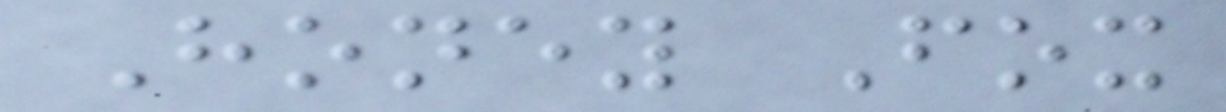Honey Fox
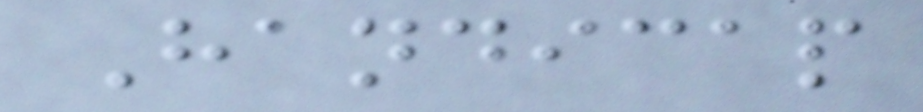Handicap
